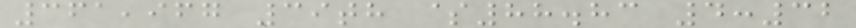361,967 39th $88.83 4:32
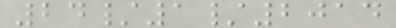24/1/2014
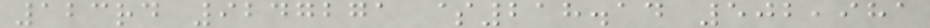123rd 9247271 $218.14 502,981
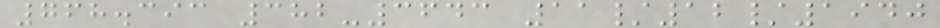768.393 382-3643 11/12/1940
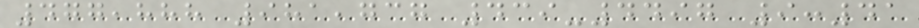477,888 981,737 439-4497 9:41
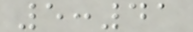5:41
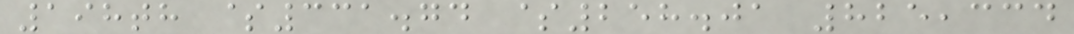198th $331.74 $258.01 825,334
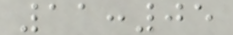11:05
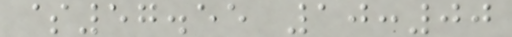$57.55 10:00
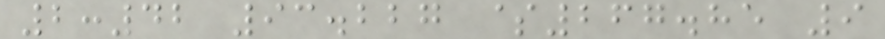2:42 93.227 $267.85 9
